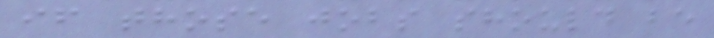if those jobs should be
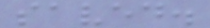saved.
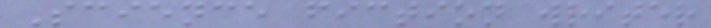Science fiction writer
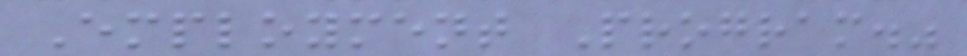Employment Program."
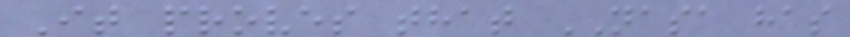It proves that NASA has
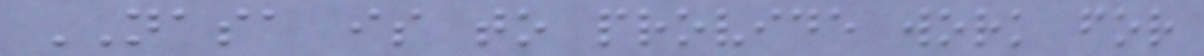NASA is to provide work for
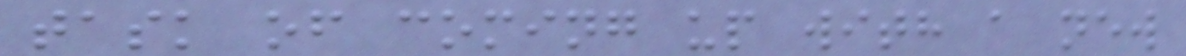task of coming up with a new
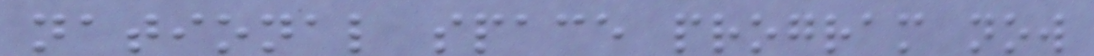national space program now
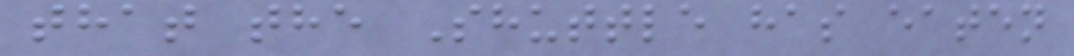that the Shuttle has eaten
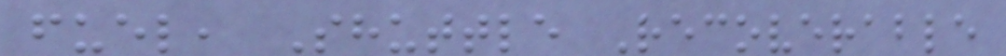fuel, Shuttle Recoverable
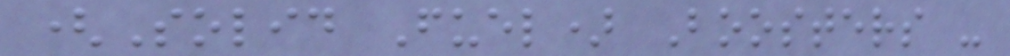(Solid Fuel) Boosters -
